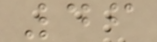46
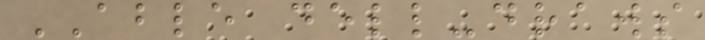ABLE dell-draws
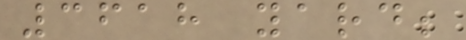3618 yard;
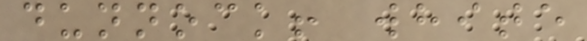dunnock! white
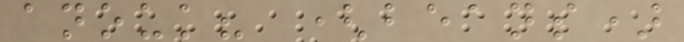anouk? (beans)
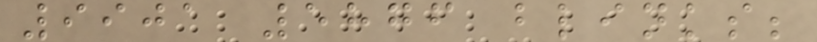9901 5876 blinks;
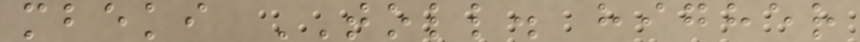mbeki TOLL. higher
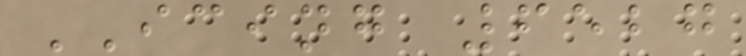ICING 6527
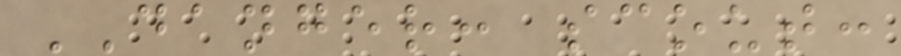DANGER: scout:
